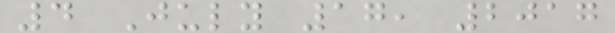4 July 17, 2017
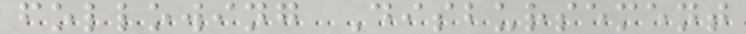following Disbursement
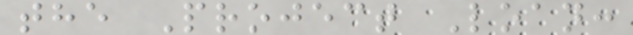the Project Loan:
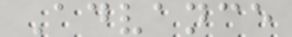Advance
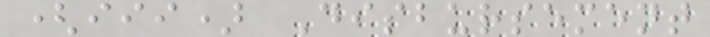(iii) Disbursement
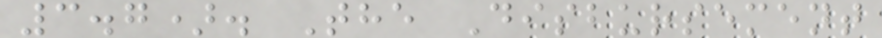3.7). The Disbursement
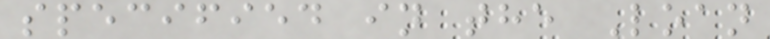specified in the Loan
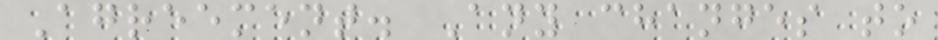Agreement. Any changes to
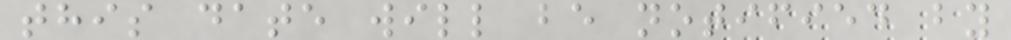this date will be notified by
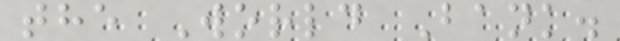the World Bank.
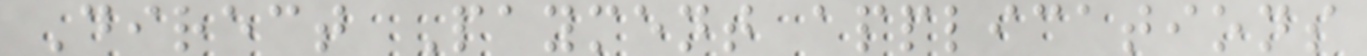Direct Payment applications
